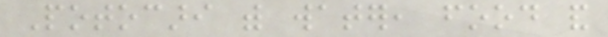Potocari with water, food and
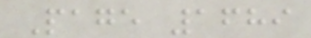Page 1689
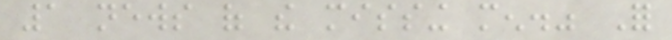1 news of the missing men." For
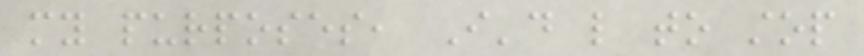my purposes, I'd like to stop
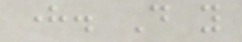here. Do you
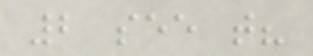2 see that?
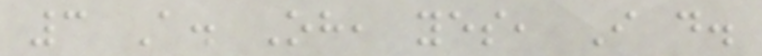3 A. Oh, yes, I do.
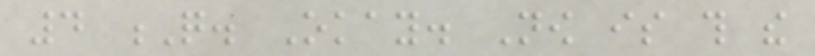4 Q. Okay. Now is this the
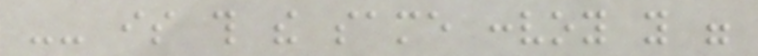-- is this the same convoy you were
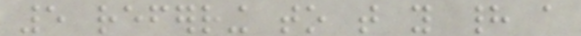5 referring to that you had a
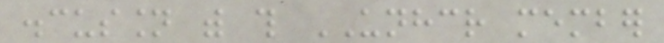discussion with this UNHCR member
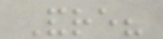Andre?
